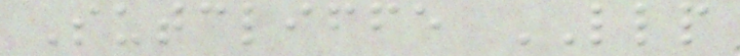Sutcliffe LLP
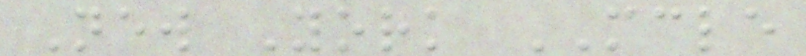New York MCLE
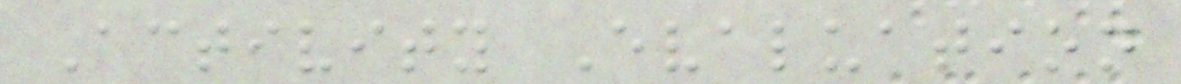Activity Evaluation
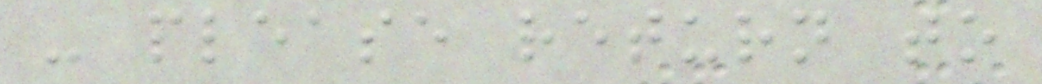- please return to
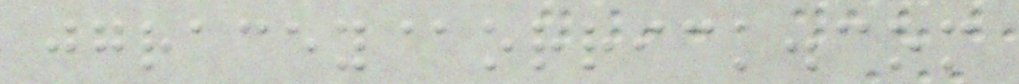jgracey@orrick.com
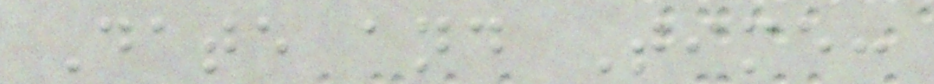Date and Time:
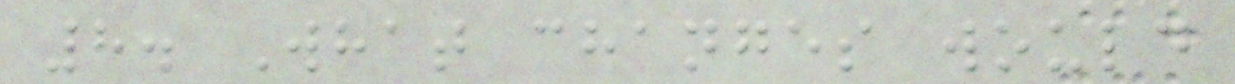8. What changes would
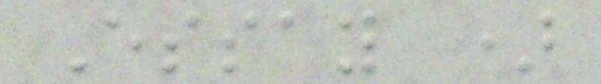Essay )
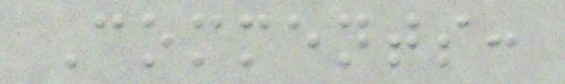Comments:
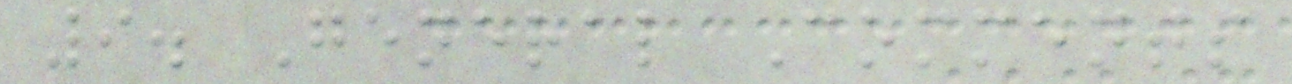9. General Comments
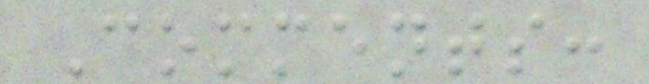Comments:
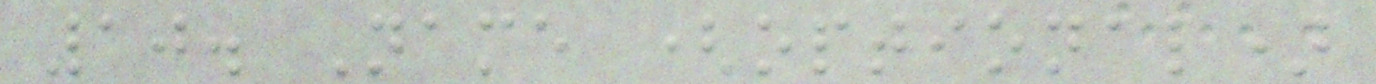10. Name (optional)
